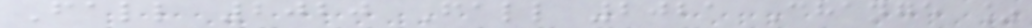Fall 2020 Fall 2021 Change %
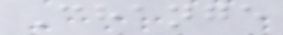Change
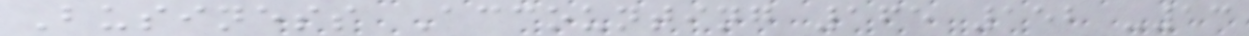Business Accounting 165 152 -13
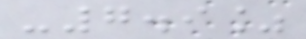-7.9%
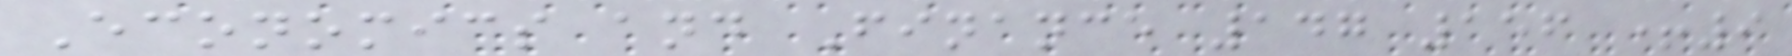Economics and Finance 147 156 +9
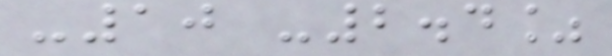-10 -2.4%
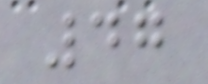47
